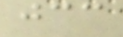jcc
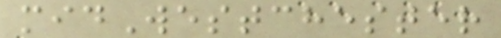midWestchester
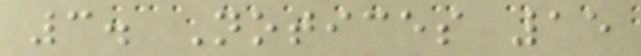3. Notices 15
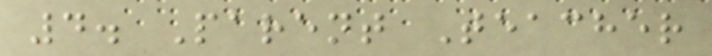4. Parent Teacher
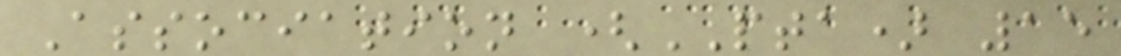Association (PTA) 15
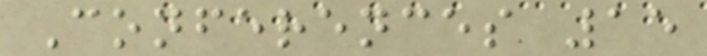Conferences 15
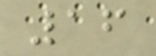16
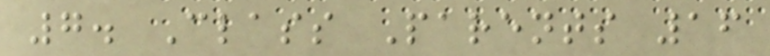7. Class Parents 16
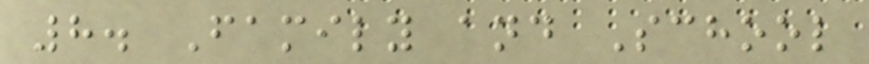8. Family and School
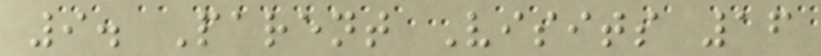9. Parent Visits 16
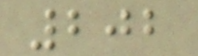202
